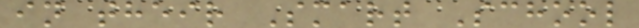in their Smart School
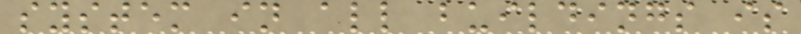system in all buildings is
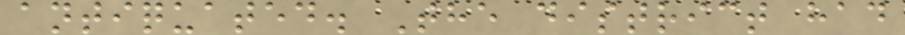antiquated. The district had
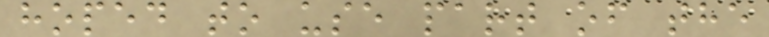hoped to use part of the
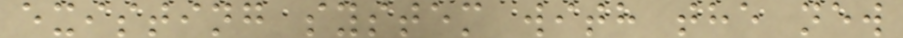existing system with the new
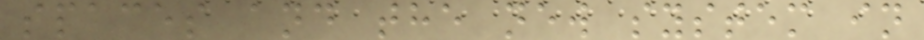spaces and the new system in
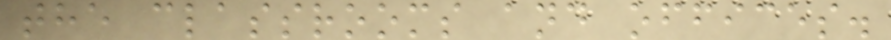the classrooms and offices.
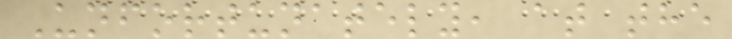Unfortunately, at the
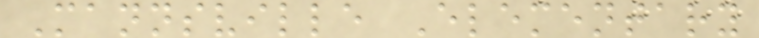Mannsville Elementary
